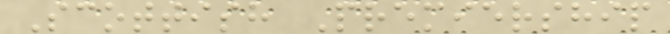Scottish Premiership
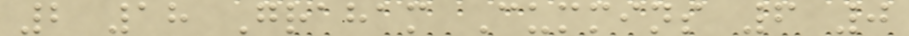2 18 Graham Cummins 6 0
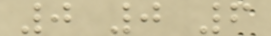0 0 6
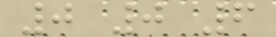0 0 6
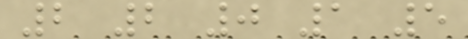2 2 0 1 5
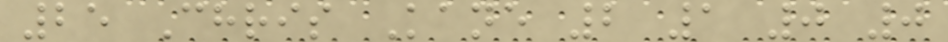25 Chris Kane 2 1 0 0
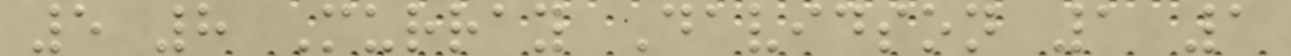5 8 Murray Davidson 1 1
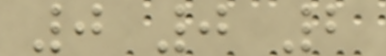0 0 2
